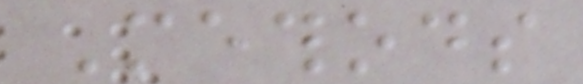Methods
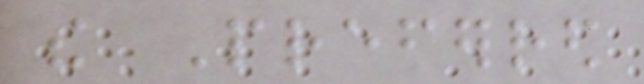the Preferred
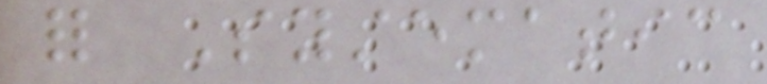for Systematic
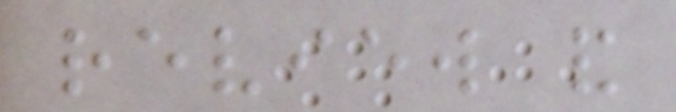review and
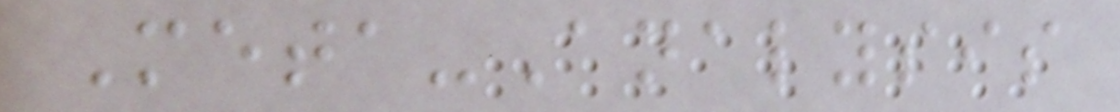Meta-Analysis
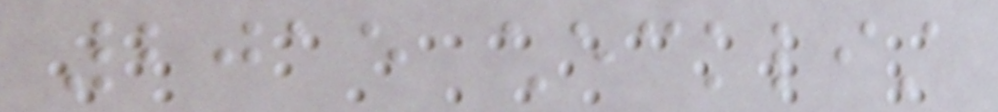2015 checklist
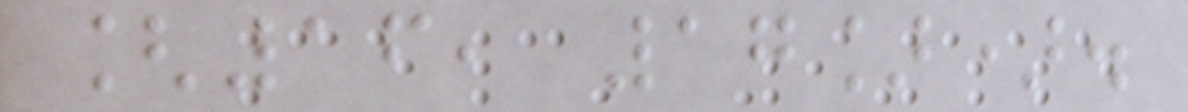[16, 17]).
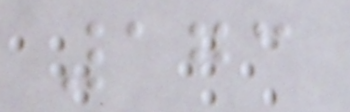173
